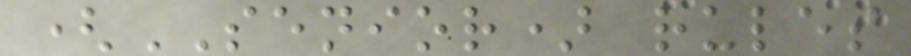(SENIOR) rules
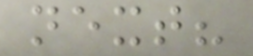next?
